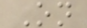On
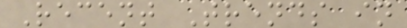Recent Trends in
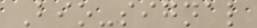Bio-signal
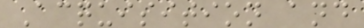Acquisition and
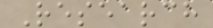Research
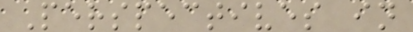Perspectives in
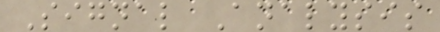Signal Analysis
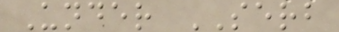Under SERB
